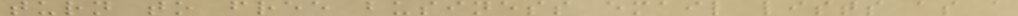turn to free business email lists as a
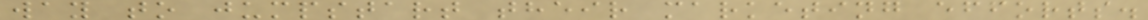way to jumpstart their marketing efforts.
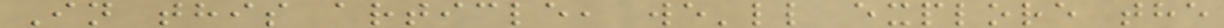In this article, we'll explore the
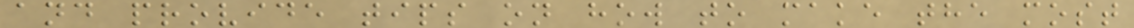and provide tips on how to make the most
